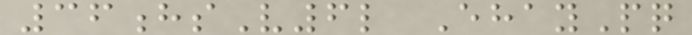36hsV6l EhayPq
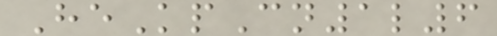HeKpCn1l6
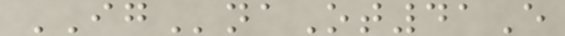IGnaOt41E
